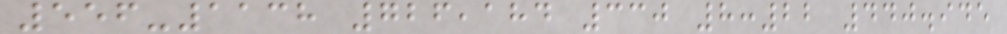556-1138 726,184 330 8:22 440.945
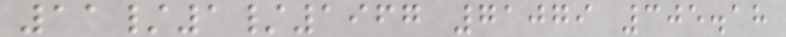11/1/1967 71079 305.18
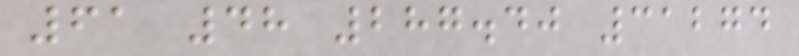61 48 287.40 31274
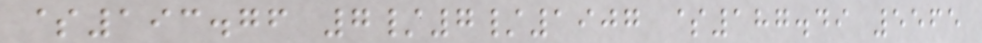$193.76 7/7/1907 $187.49 5565
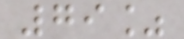79%
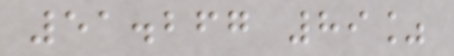51.267 89%
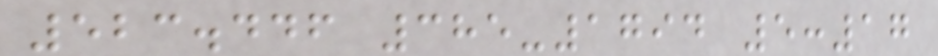523.446 385-1794 5:17
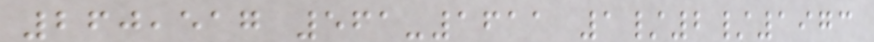260,517 561-1611 1/2/1973
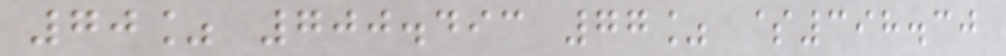70% 700.493 77% $398.30
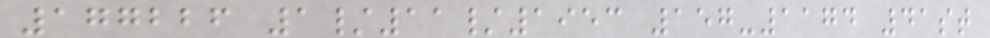177226 1/11/1953 157-1174 41st
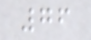76
